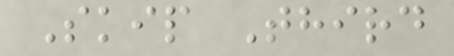Skip Third
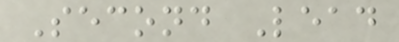Second Lead
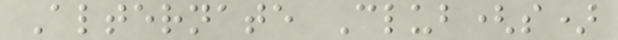Alternate Club(s)
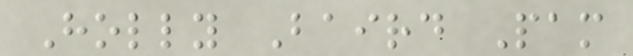Holly Baird Pam
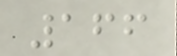166
